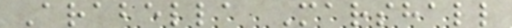Arabella Marshall
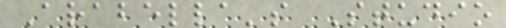Arabella's Studio
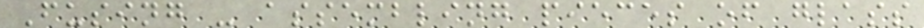Fusing - assembling pieces of glass
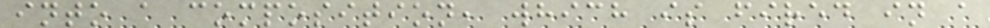into a composition, which is fired in a
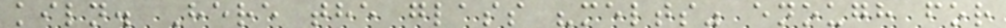kiln. Here the glass "melts" enough for
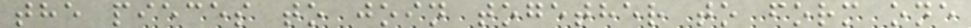the pieces to join together to form one
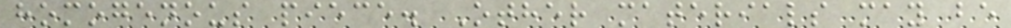homogenous piece. Other materials may be
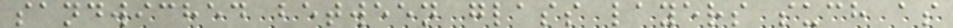sandwiched between glass layers such as
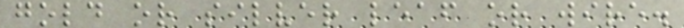gold or silver leaf or wire.
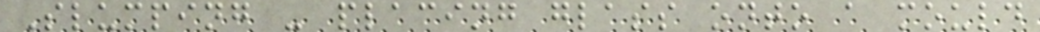Slumping - placing glass onto a mould
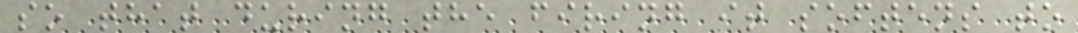so that during the firing it softens to
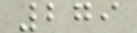279
